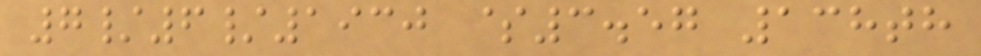7/6/1930 $3.57 138th
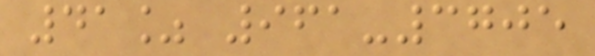41% 961-3705
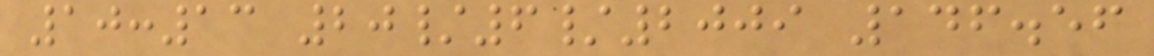10:13 20/6/2009 146.56
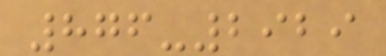876-2929
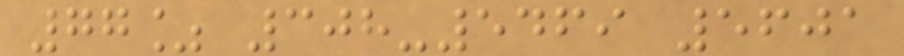77% 308-5469 5601
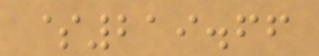$219.66
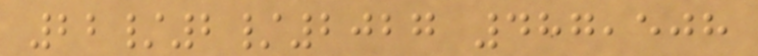22/2/2027 487,508
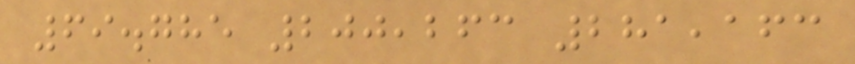69.785 200,263 281,163
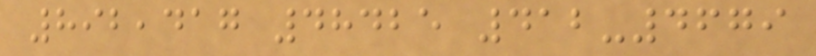892,417 48425 412-4679
